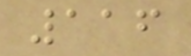116
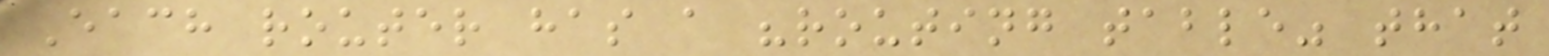Each router has a "routing table" that
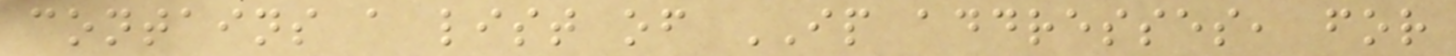contains a list of IP addresses, for
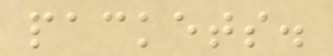packets.
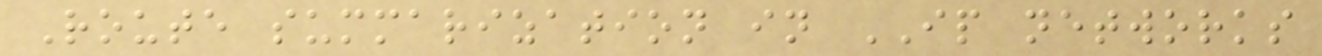Route summarization in IP networks
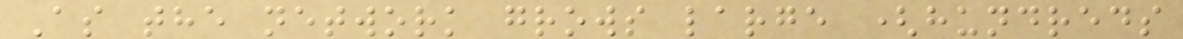As the network grows large (hundreds
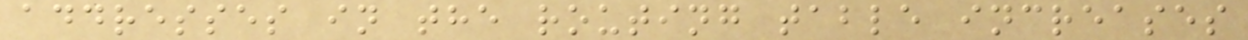addresses in the routing table increases
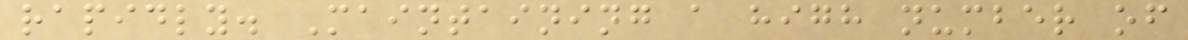rapidly. Maintaining a high number of
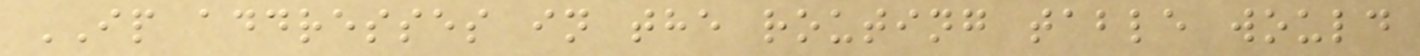IP addresses in the routing table would
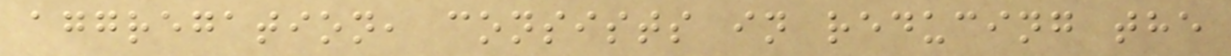aggregation, consists in reducing the
